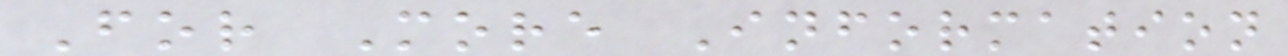For More Information
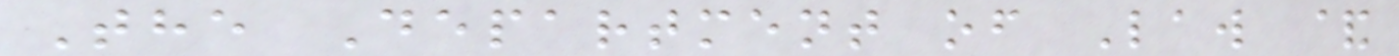The Department of Law &
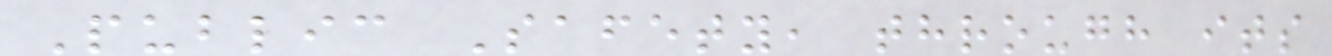Public Safety, through its
